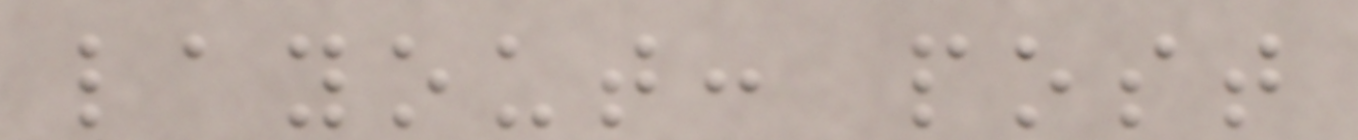layout: post
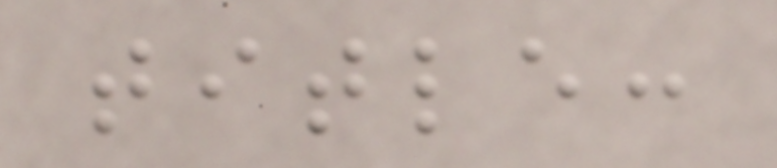title:
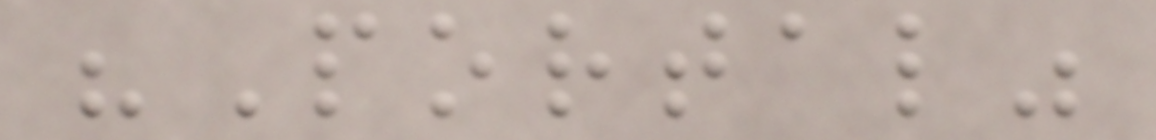"Portal"
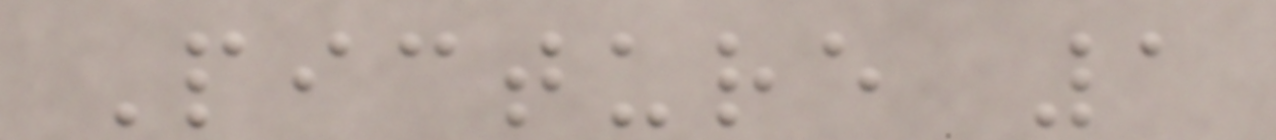Picture 1
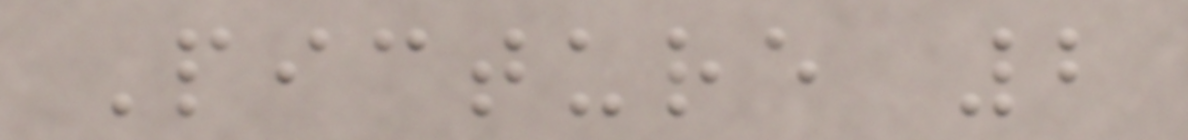Picture 2
